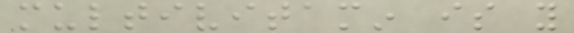multivitamin is you
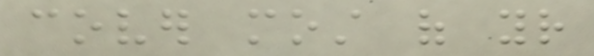cover most of your
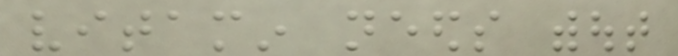vitamin needs without
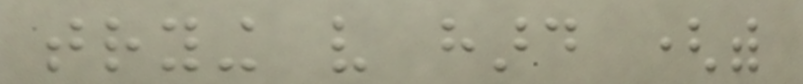trying very hard (with
